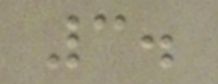3.
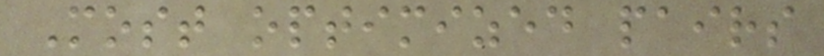Most optimized pairs
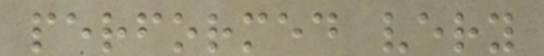performed very
